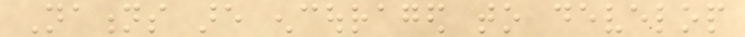Nations are encouraged to develop
